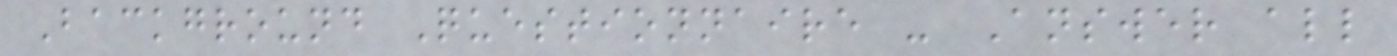Background Questionnaire - Answer all
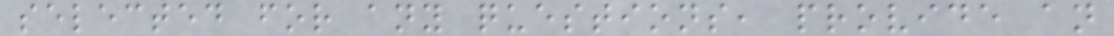selected for any questions, provide an
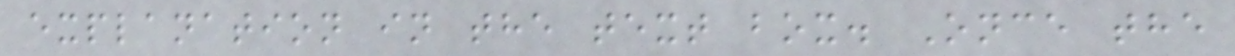explanation in the text box. Once the
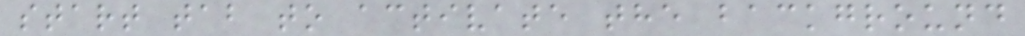start tab to activate the background
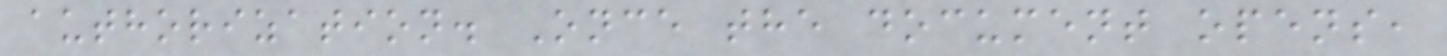authorization. Once the document opens,
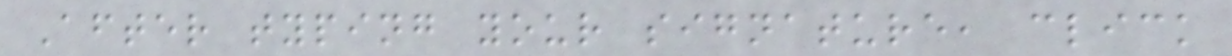After typing your signature, click
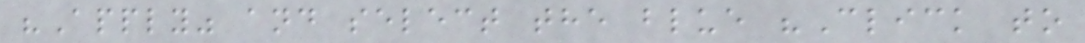"Apply" and select the blue "Click to
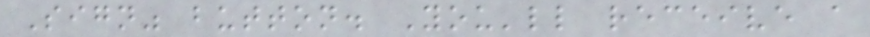Sign" button. You'll receive a
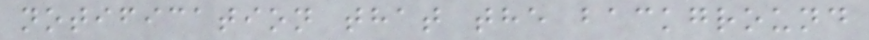notification that the background
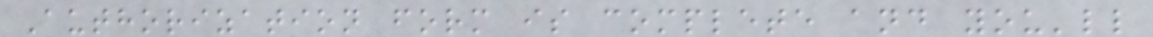Authorization form is complete and you'll
